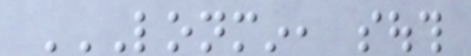LONMIN, SOUTH
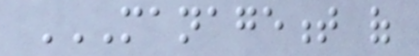MANAGEMENT OF
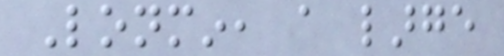Lonmin, a large
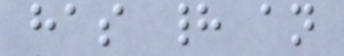has had an
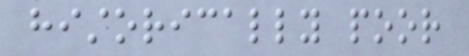historically poor
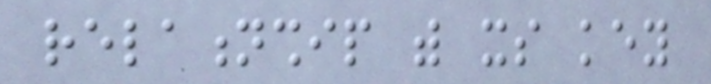relationship with its key
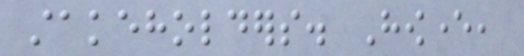stakeholders. However,
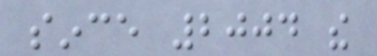since 2004 the
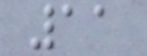11
